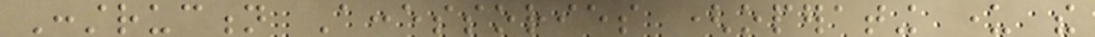Construction Accessories (operating under the
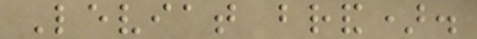Leviat brand).
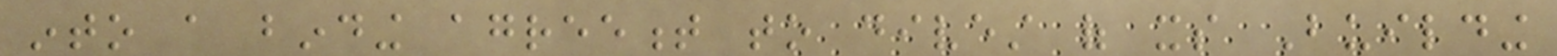into a binding agreement to divest of its Building
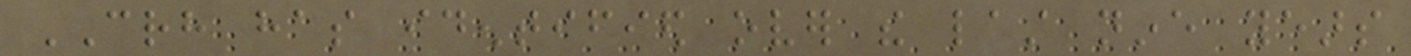CRH has identified over the last nine years
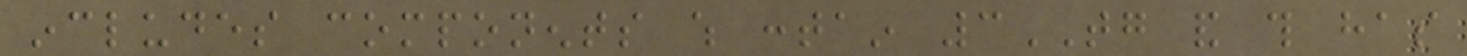includes components which contain 3TG and this has
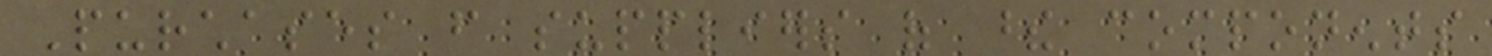Purchases from suppliers of these components
